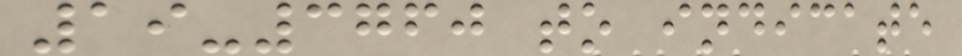19-3760 to indicate
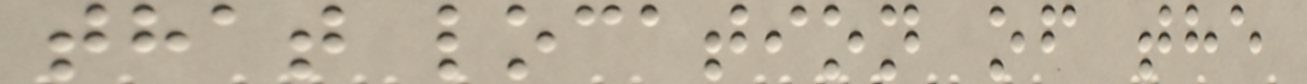that location of the
